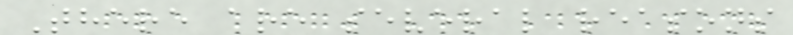There are several reasons
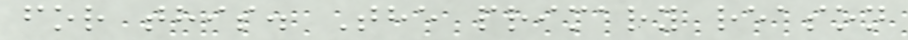for this. The primary reason
